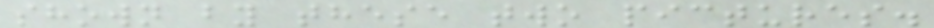shown by these two pictures.
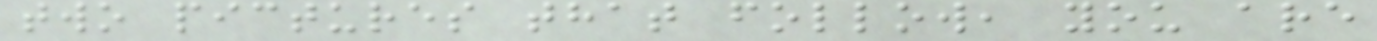two pictures that follow, you are
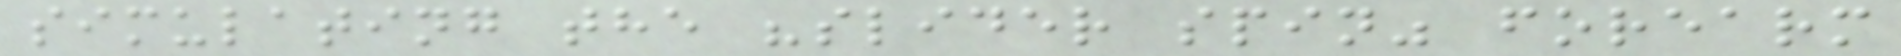simulating the "slider spin" forearm
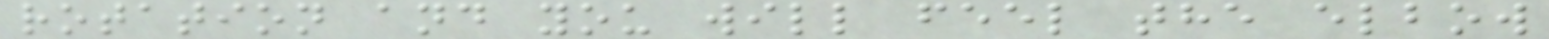rotation and you will feel the elbow
